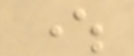where
